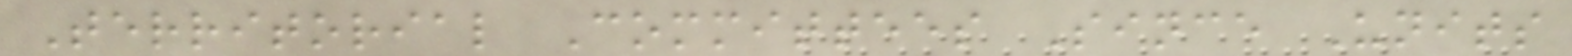Territorial Committees Since Units
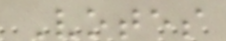Votes
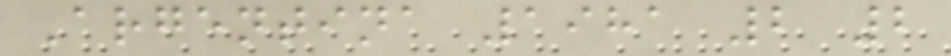Argentina 1981 2 2
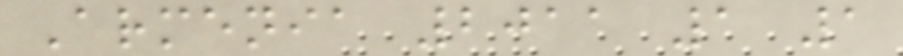Armenia 2011 1 1
